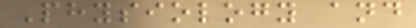Physiology and
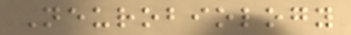Neurobiology
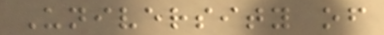University of
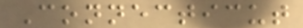Connecticut
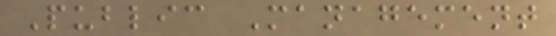Public Management
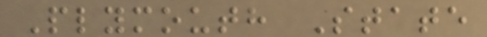Plymouth State
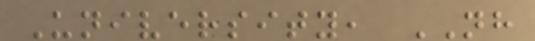University, NH
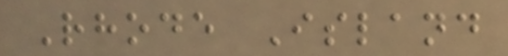Rhode Island
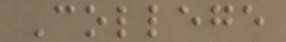College
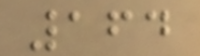164
